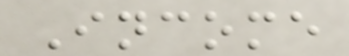Income
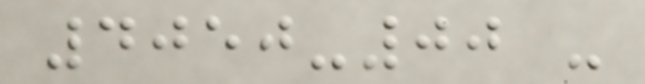4050-00 -
